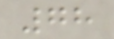78
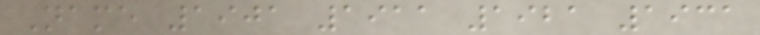Name 1901 1911 1921 1931
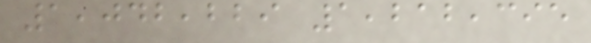1,042,229 1,212,395
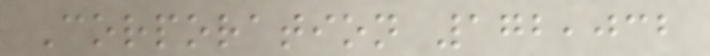Corporation 172,032
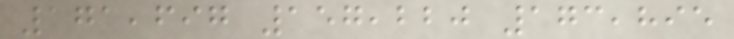171,697 157,220 173,895
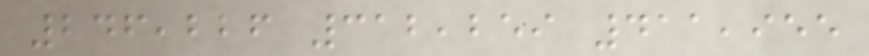246,226 312,259 411,955
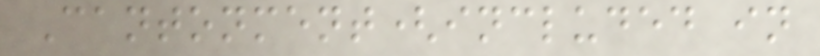Cantonment(included in
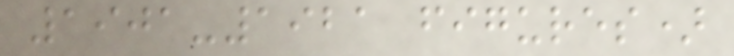1901-1921 figures)
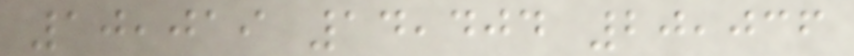10,019 14,404 20,036
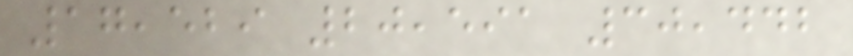17,529 20,591 30,442
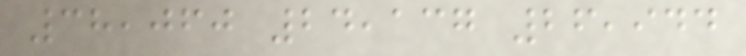38,060 24,137 26,944
